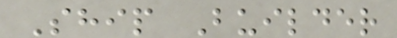Ship Builder
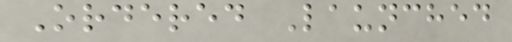Ordered Launched
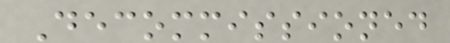Decommissioned
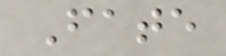Fate
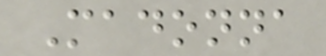Madonna
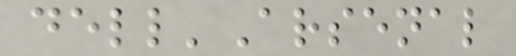dell'Arsenal
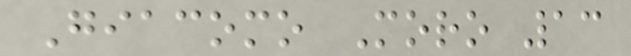Giacomo Moro 13
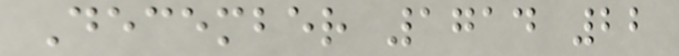December 1714 22
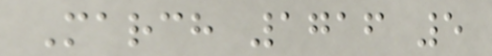March 1716 5
